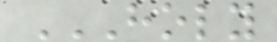HOLY
